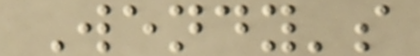Wendy's
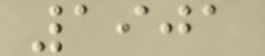1901
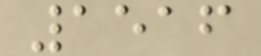1516
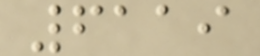6119
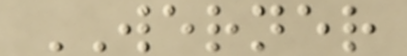WERNER
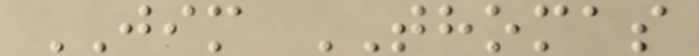JIM THOMAS
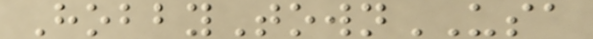HobbyTownUSA
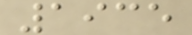1935
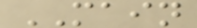MAIN
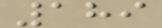189
